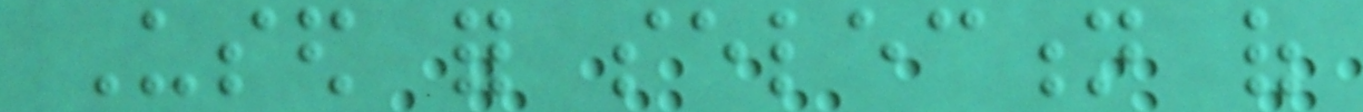Used for selection of
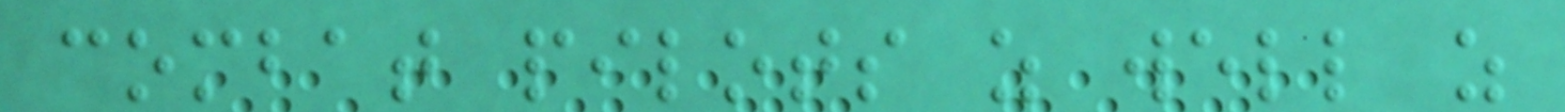combat pilots as well as
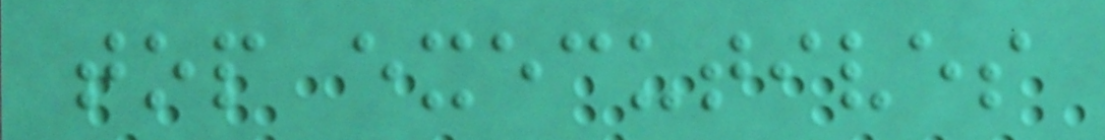top executives
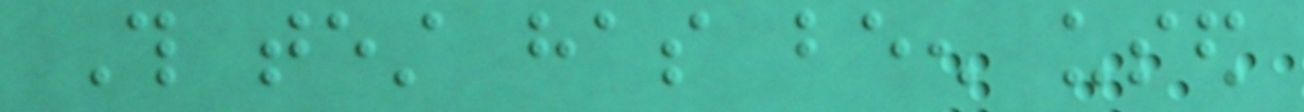This test has been used
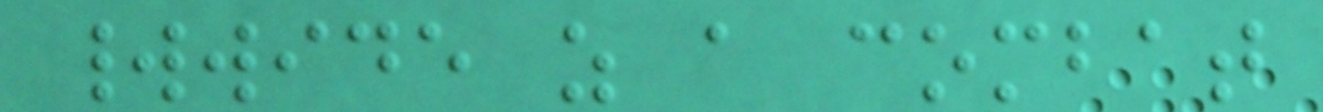worldwide as a combat
